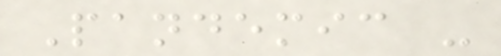Pandemic -
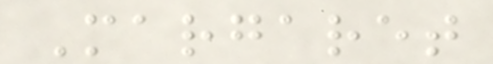Margaret
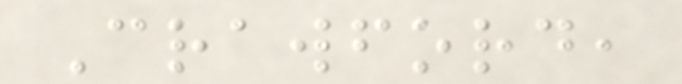Crawford,
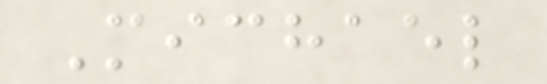Michael
